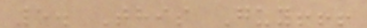5. This Guy!!!
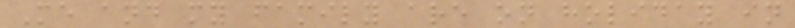Me and my family are on holiday in
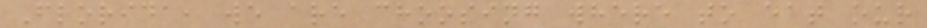Florida, we are choosing where to eat our
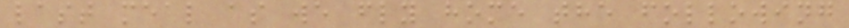last meal as we fly home the following
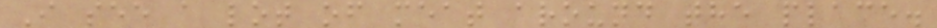I see a lot of meat around the place.
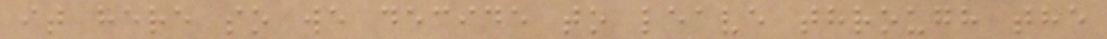it here so we decide to leave through the
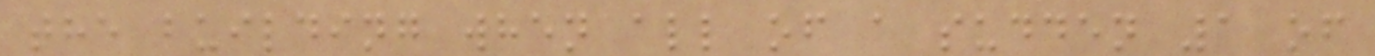the building when all of a sudden 1 of
